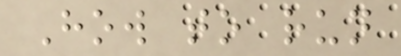How to run
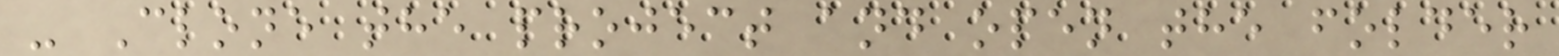- Clone the project and open the folder
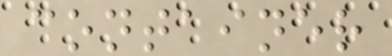container
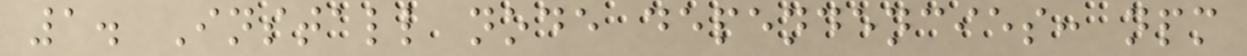1. Install node dependencies: npm
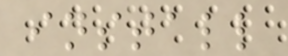install
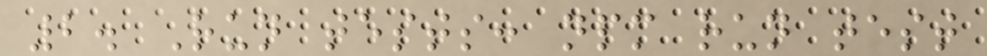2. Run tests: npm run test
